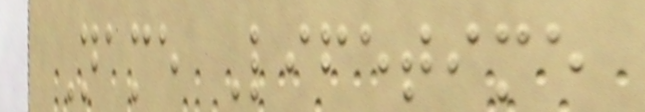Name Lifetime
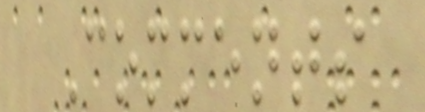Comments
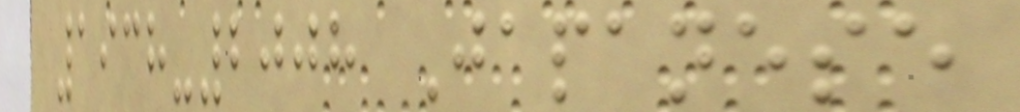1938-2008 Japanese
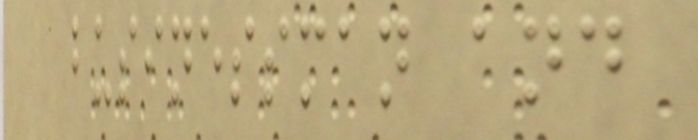businessman and
